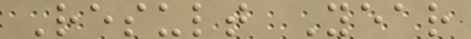Result Year
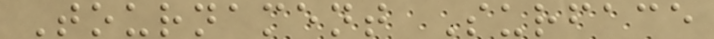Tournament Surface
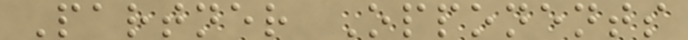Partner Opponents
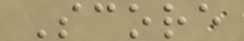Score
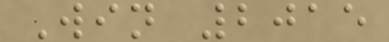Win 2015
